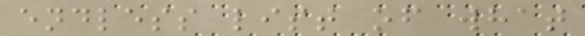endless list of what
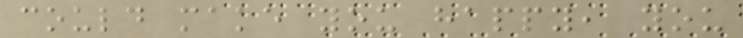could make you happy, you
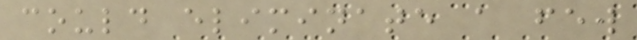could eliminate a few
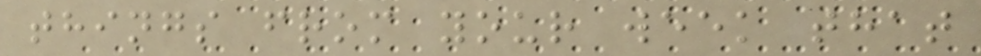things from your week that
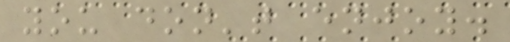you don't enjoy.
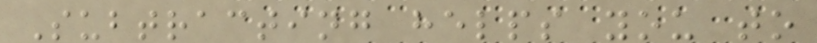Subtracting helps you to
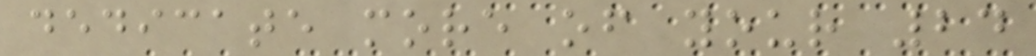dedicate more of your 24
